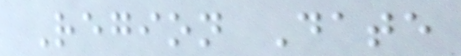Region Date
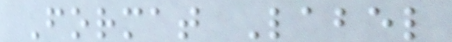Format Label
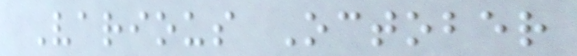Various October
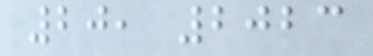20, 2023
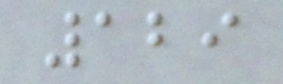129
